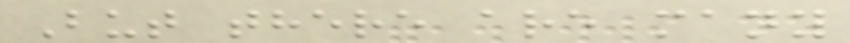But there are many
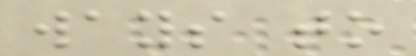ways to
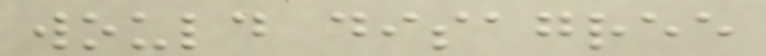would disagree
